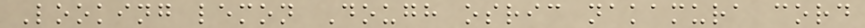Looking lemon Dough osric nakamura cord
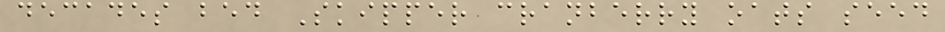decades bed Skipper cranberry oats seed
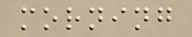morning
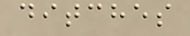ditches
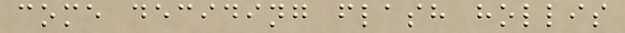come deciding flash hollis
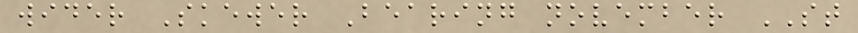wider Skewer Bearing november ST
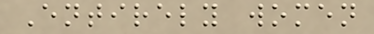Entirely women
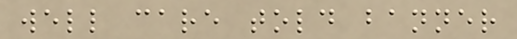well care told banner
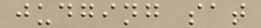judging sat
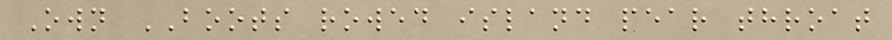Own BOOTS rowed island pear throat
